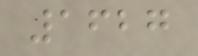1627
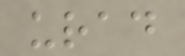urad
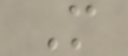M
